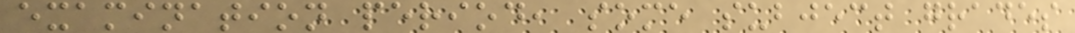examination period, some subject grades
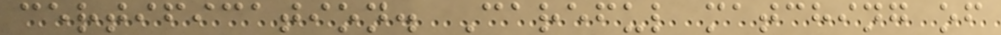certification. Careful matching of
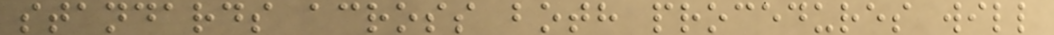standards across both procedures will
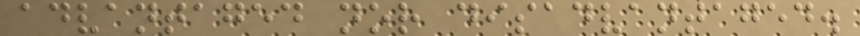advantaged nor disadvantaged.
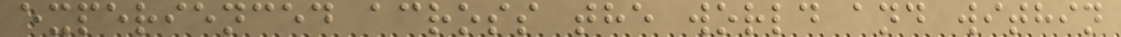experienced across the world and within
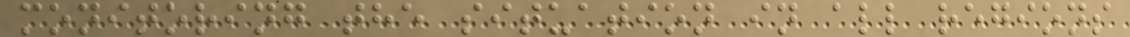monitoring the situation in all regions
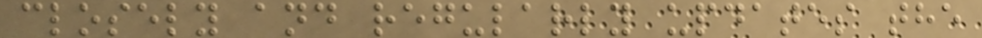closely and regularly updates the
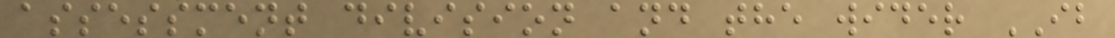assessment division and the wider IB
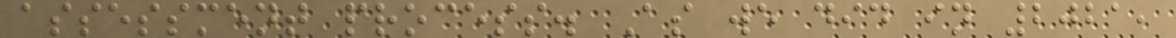assessment process. As we did in 2021,
